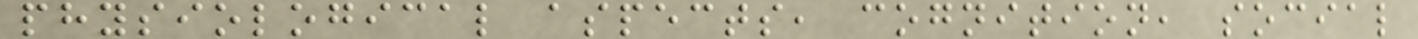physiological aspects, cognition, social
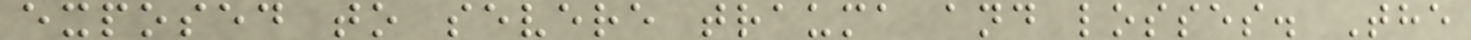exposed to severe trauma and losses. The
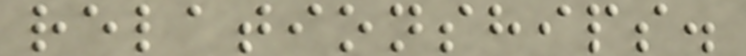relationships.
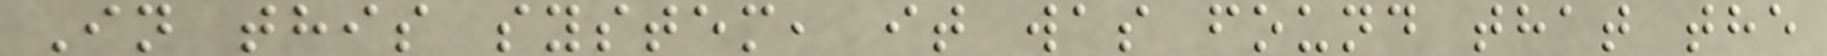In this system, it was found that the
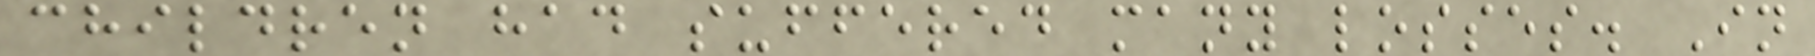children had suffered many losses. In
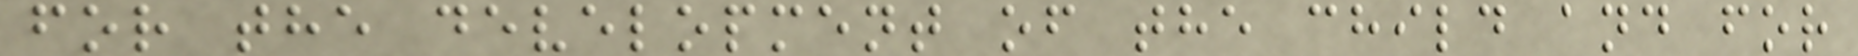for the development of the child and for
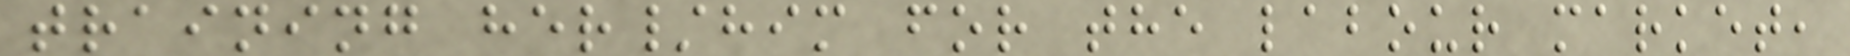training her/him for the labour market,
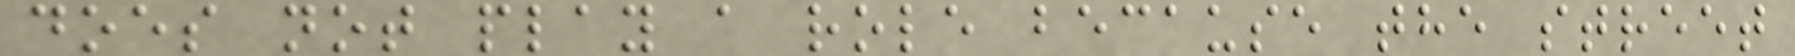does not play a role because the street
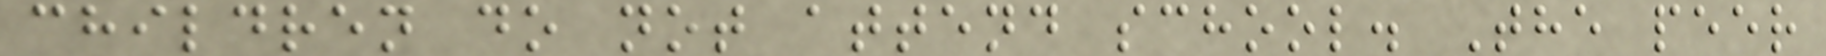children do not attend school. The peer
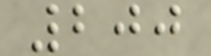200
